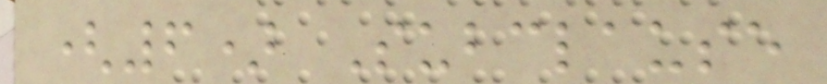(6) Subclause
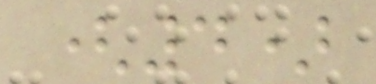(4)
